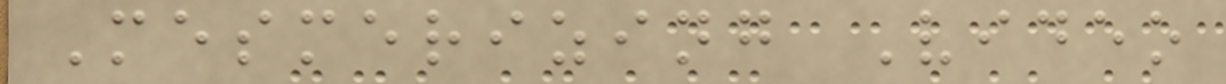Mesmerizing Video
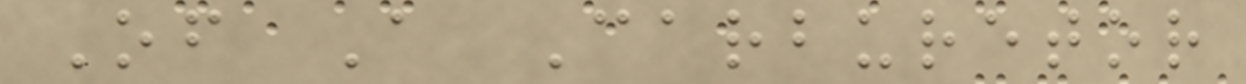Of A Carburetor
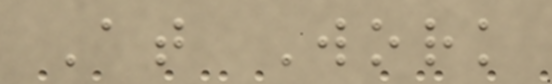At Work
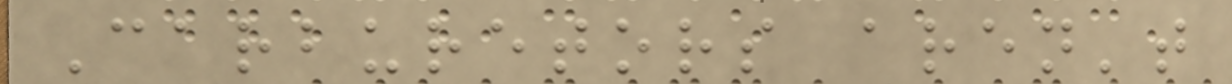Carburetors aren't
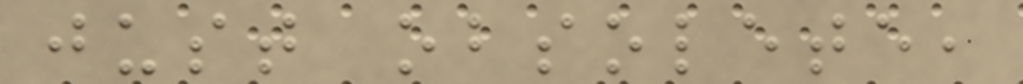just obsolete,
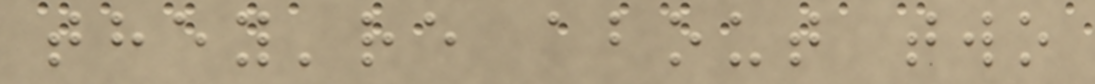they're about two
